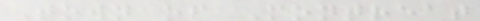Town of Montreat
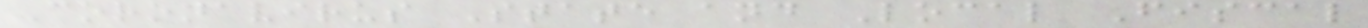Coronavirus State and Local Fiscal
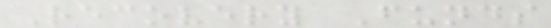Recovery Funds
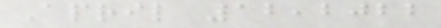April 12,2022
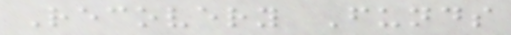Recovery Funds
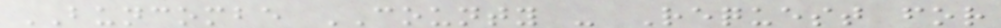BUNCOMBE COUNTY - Request for
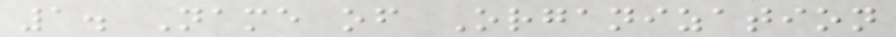1. Name of Organization
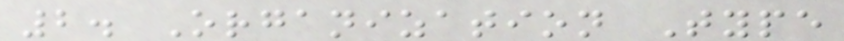2. Organization Type
